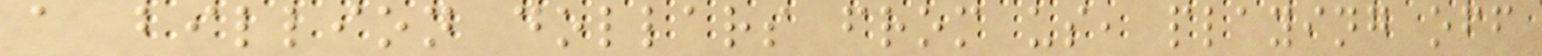a billion dollars from us, playing off
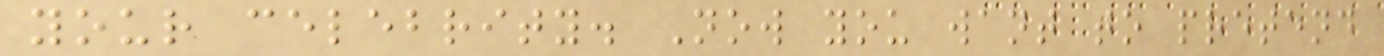your celebrity. Now you want to pretend
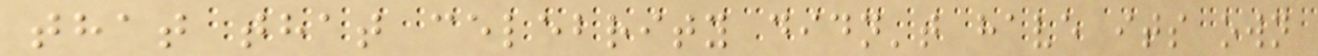that that celebrity didn't have its own
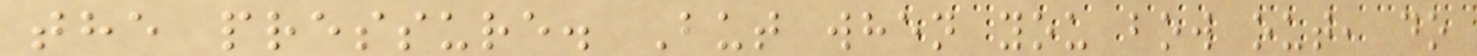the pressure. But when you bow out, do
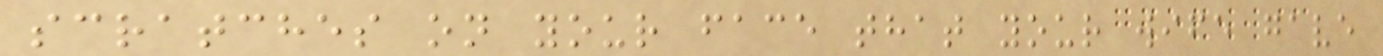scratches on your face that your wife gave
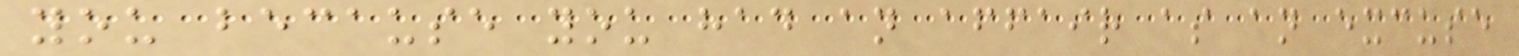you because you had an affair as an excuse
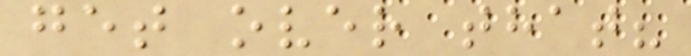get over that?
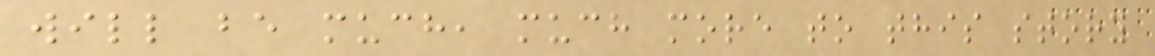will be much, much more to this story
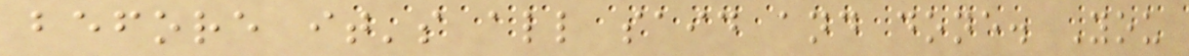before it's all said and done. You
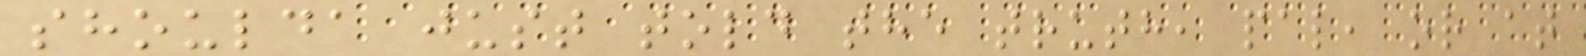shoulda just told the truth, pal, or at
